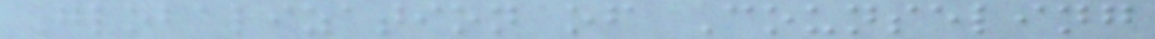Globalization of Counseling
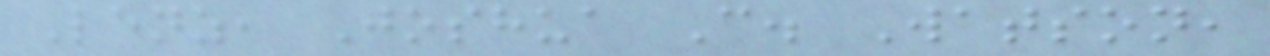Lenz, Joshua C. Watson,
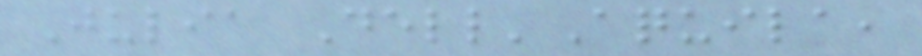Julia Dell'Aquila,
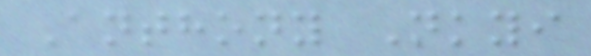Anthony Nkyi
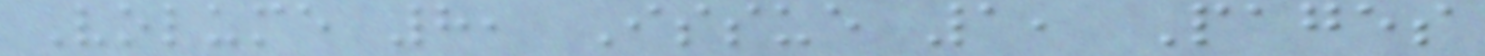Volume 8, Issue 1, Pages
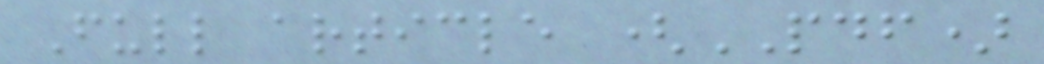Full article (PDF)
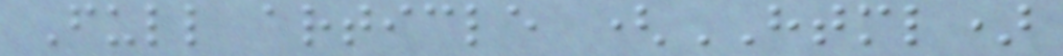Full article (HTML)
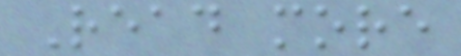Read more
